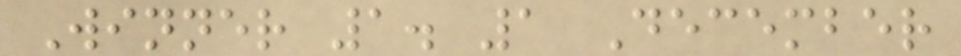Winner 1. 1 December
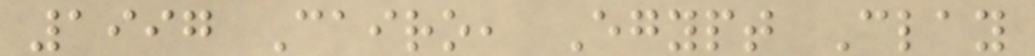1997 Cairo, Egypt Clay
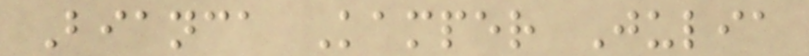Bianca Kamper Julia
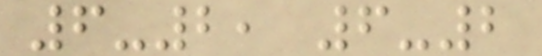6-2, 6-2
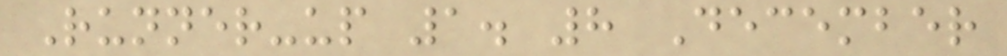Runner-up 1. 8 December
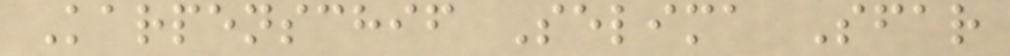Karpenschif Selima Sfar
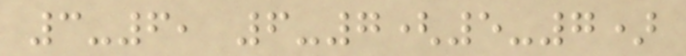3-6, 6-7(5-7)
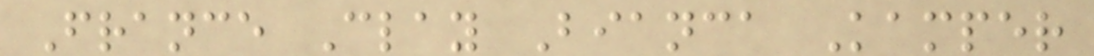France Clay Bianca Kamper
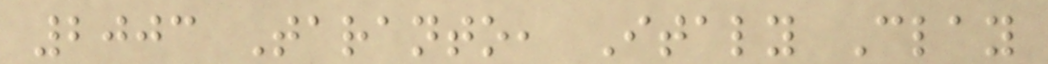2003 Taranto, Italy Clay
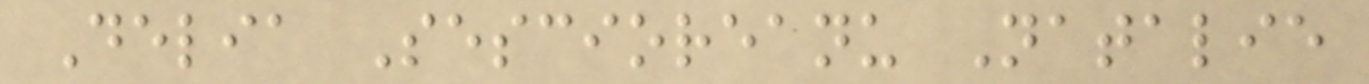Delia Sescioreanu Natalie
